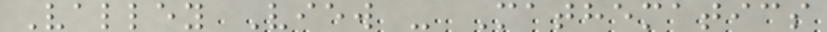Valley View - Mathematics
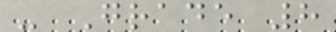- Grade 8
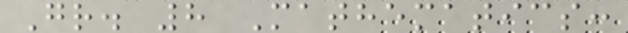Gr. 8 Mathematics:
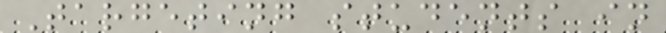Targeting students in
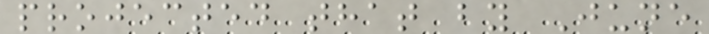projected that by June
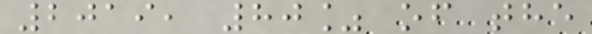2019, 80% of the
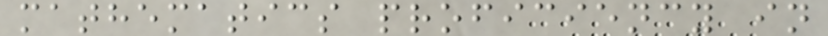mathematics proficiency in
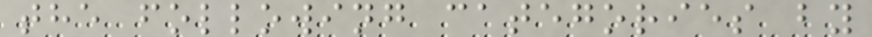the following categories by
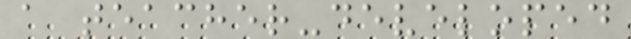a teacher-developed
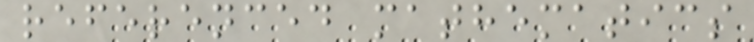referenced mathematics
